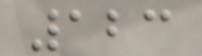123
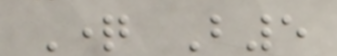Question B5
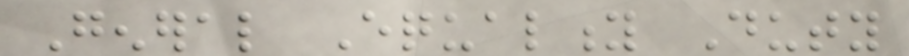General Equality Duty
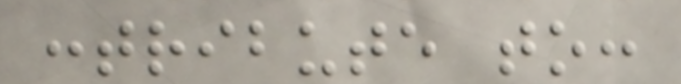contribute to:
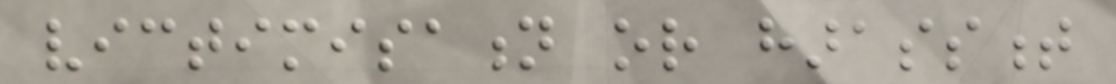victimisation or harassment
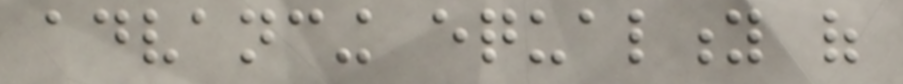advancing equality of
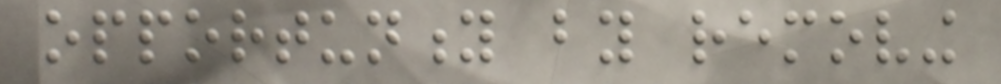opportunity by removing
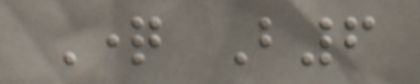Question B6
